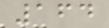164
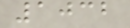1032
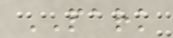PARK
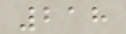218
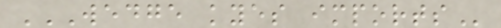WEDGE KYES IMPORTS
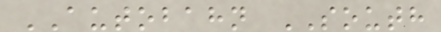AUTOBAHN SOUTH
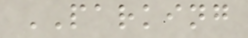PARKING
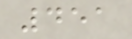451
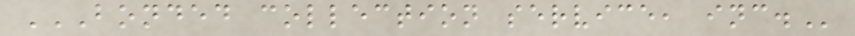BONDED COLLECTION SERVICE, INC.
